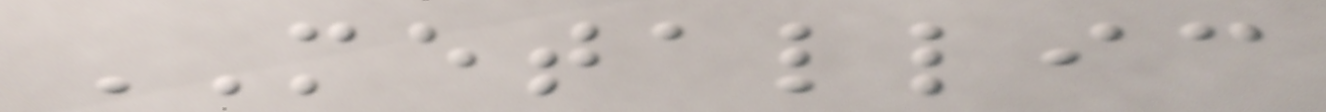METALLIC
